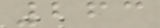263
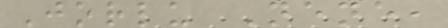Jorlu Nene,
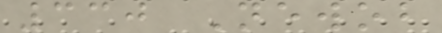330 Newob
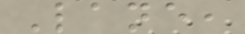Lane,
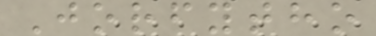Jorfytho
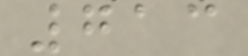713
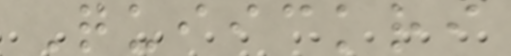Quiickri
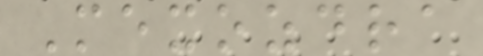Mexozdra
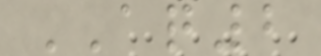AQ2
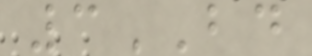3BD
